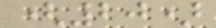(20)
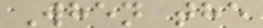When the
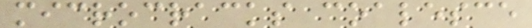microcracks coalesce
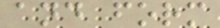and form
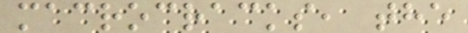macrocracks, the
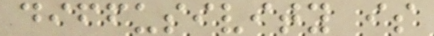diffusivity is
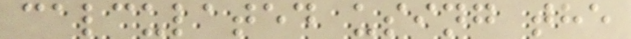calculated using the
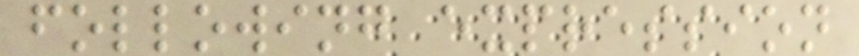following expression
